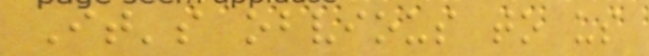It's obvious to us
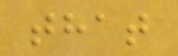that
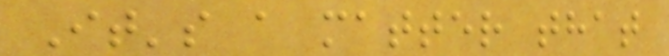It's a matter that
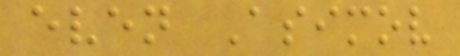even Asimov
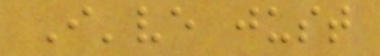I've just
